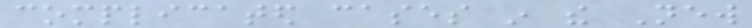complicated cases in the New
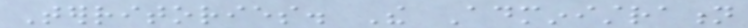Territories. The Administration
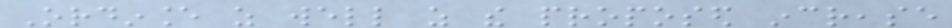Ordinance as well as the proposed increase
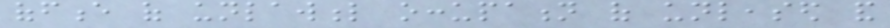offence of unlawful occupation of unleased and
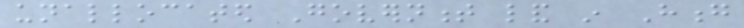unallocated Government land in Hong
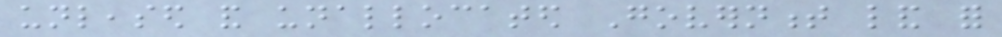unleased and unallocated Government land for
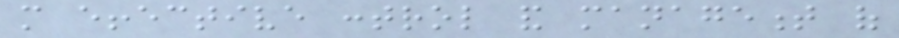more effective control and management of
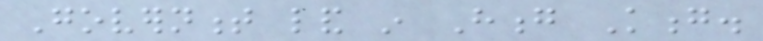Government land in Hong Kong.
